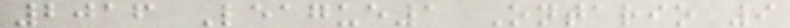2016 League1 Ontario 9
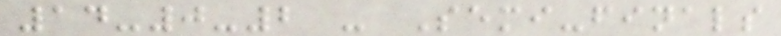14-0-2 - Semi-finals
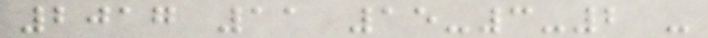2017 11 15-3-2 -
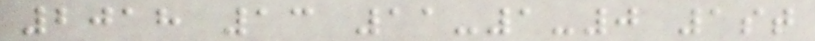2018 13 11-1-0 1st
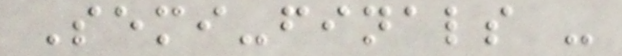Semi-finals -
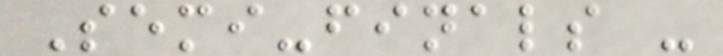Semi-finals -
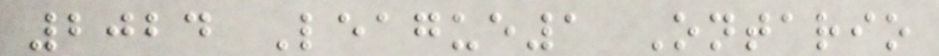2024 League1 Ontario
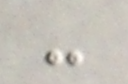-
